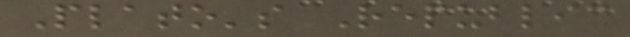Plato's Republic
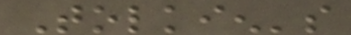Tolkien's
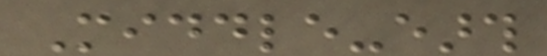Middle-earth
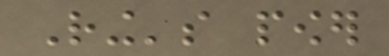Ring's power
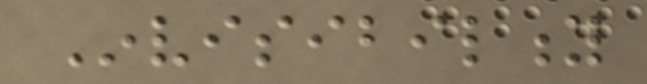Invisibility
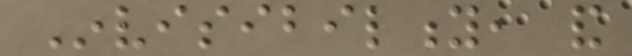Invisibility, and
